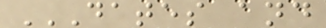DATES AND
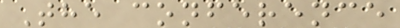The conference
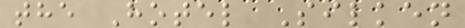the Hotel Silken
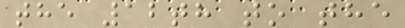the 12th to the
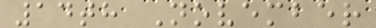14th November
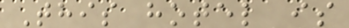This hotel is
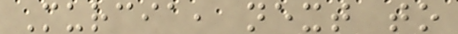Murcia, next to
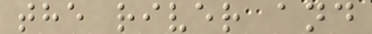the river and
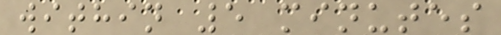within 5 minutes
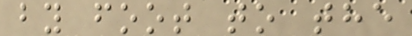by foot to the
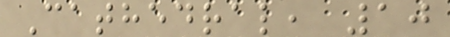Cathedral, 10
